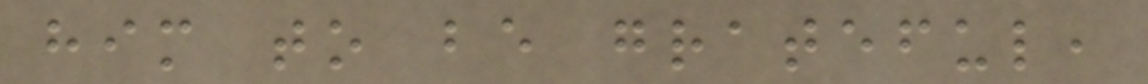him to be grateful,
